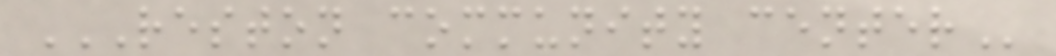RESTON COMMUNITY CENTER
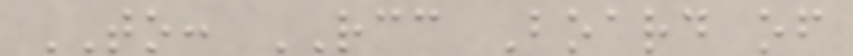TO: RCC Board of
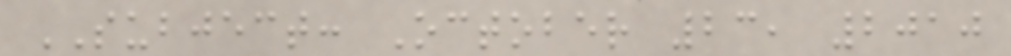SUBJECT: October 23, 2010
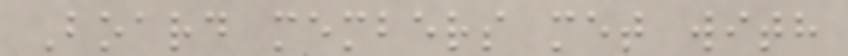Board members met with
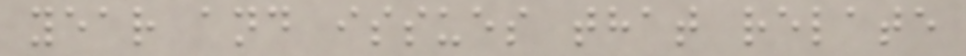year and issues that relate
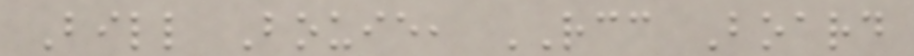Bill Bouie, RCC Board
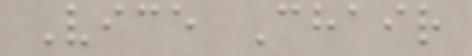Vice Chair
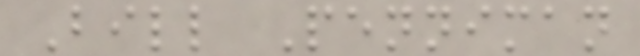Bill Penniman
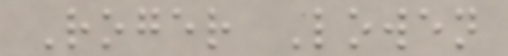Roger Lowen
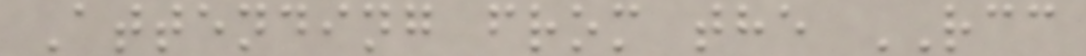Attending from the RCC
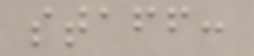staff:
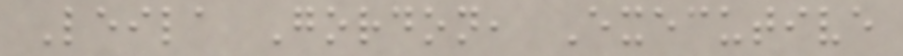Leila Gordon, Executive
